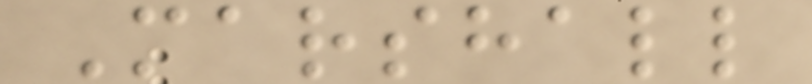Marshall
